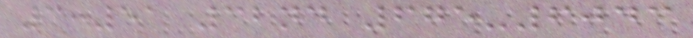3:51 32nd 675-6043
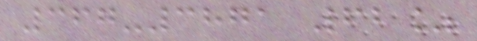367-3871 62%
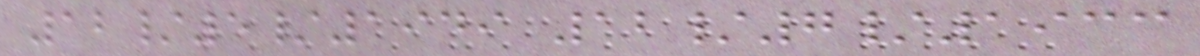12/5/1949 12/7/1933
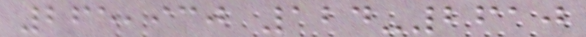265,930 124-2610
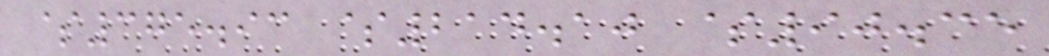$375.93 $214.10 $90.35
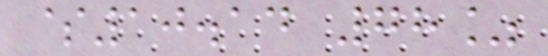$10.14 78%
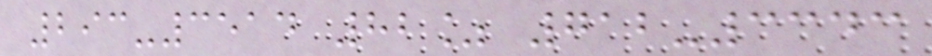293-3514 82% 712-3343
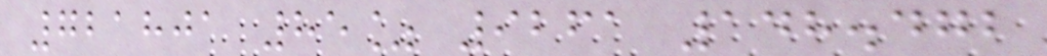721801 85% 9261 148.472
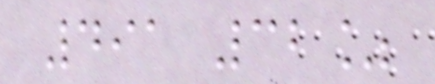491 32%
